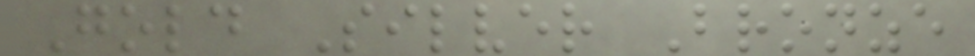Gold Silver Bronze
